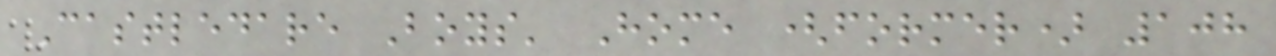Castledare Boys' Home (former) 108
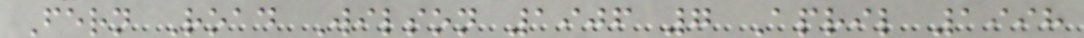Fern Road Wilson 1906 7 April 1998
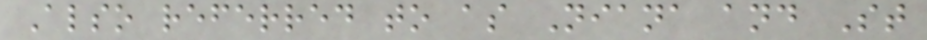Also referred to as Niana and St
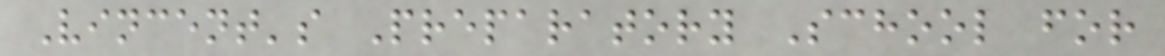Vincent's Preparatory School for
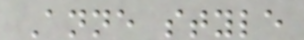Anne style
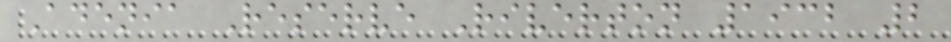Adenia Reserve Riverton 1932 2
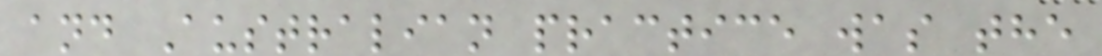and Australian practice was the
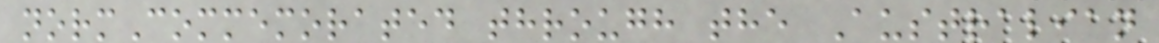normCommemorated through the Australian
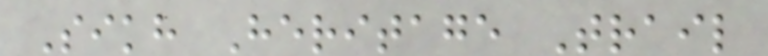Sikh Heritage Trail
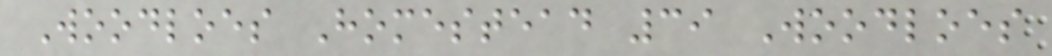Woodloes Homestead 39 Woodloes
